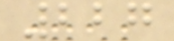227
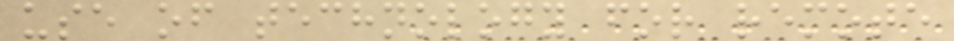use of technology for remote
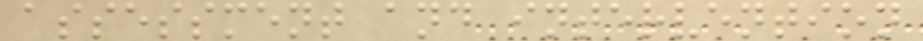assessment and intervention
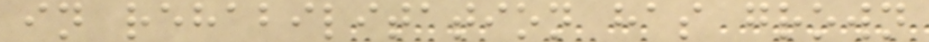in rehabilitation has grown
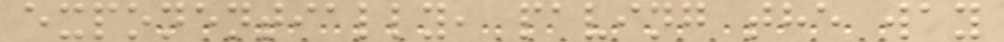exponentially, paving the way
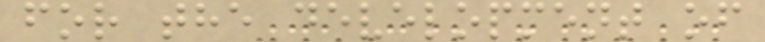for the development of
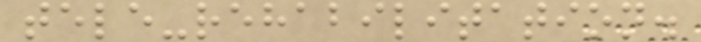tele-rehabilitation.
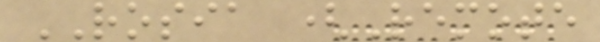ROSIA (Remote
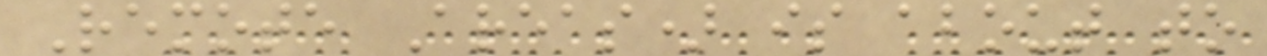Remote Areas) is about to
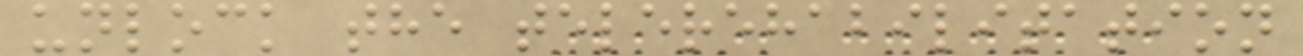unlock the telerehabilitation
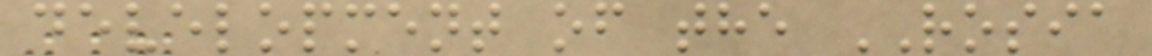development of the ROSIA
